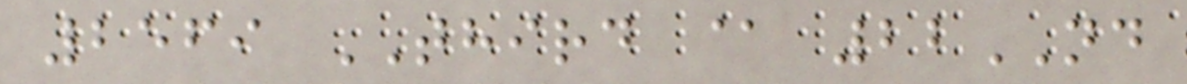2569 THIRD @ 22ND
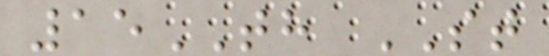15TH ST
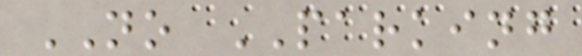NO PARKING
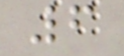6
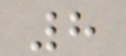8
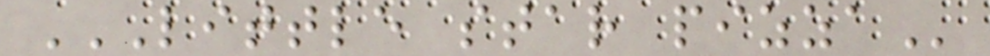LITTLE STAR PIZZA
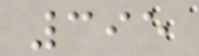395
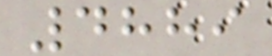4889
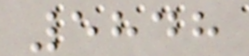5848
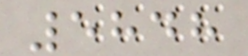5848
